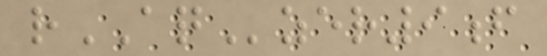rAQzer9f
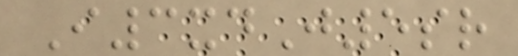I3xdJ5sr
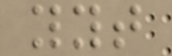yyt
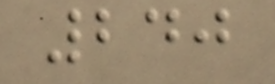240
